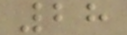28
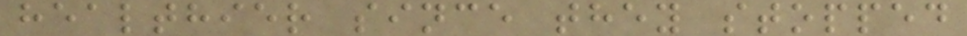healthier since they stopped
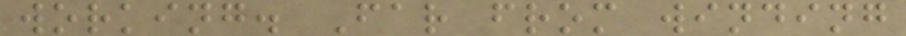working. Far from winding
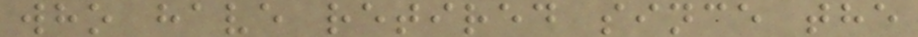who have retired since the
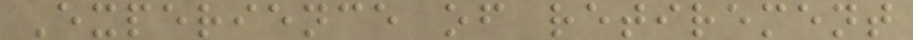Experience of retirement
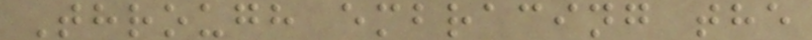Through embracing the
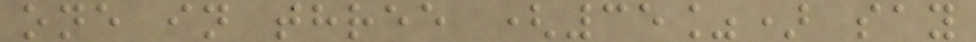one in three (35%) say
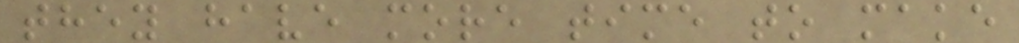they have more time to make
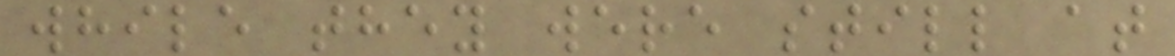while they were still at
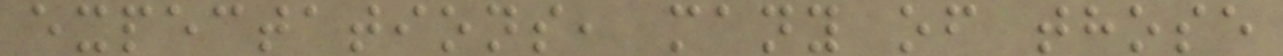expectations, many of those
